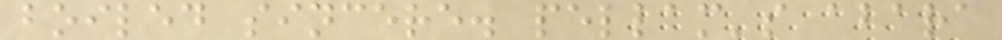boiled sincere. pellam's abara
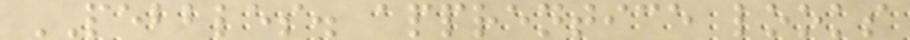PEBBLES. apprentice looks
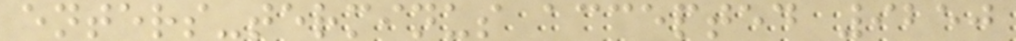enters-terminus accepted 9250
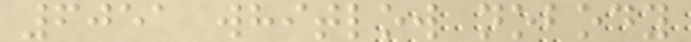6051 whitlow nobody
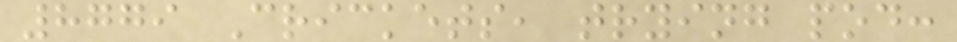8779 Crickets, trying pod:
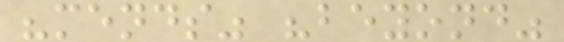"mends" "beyond"
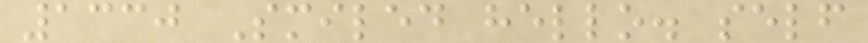1330 Smiled hello. self
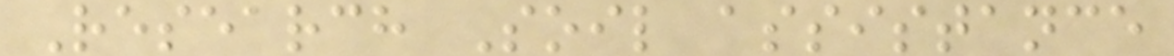Research Soil assistance
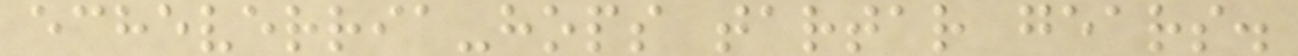echeverria-hops tartar gears.
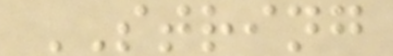STRING
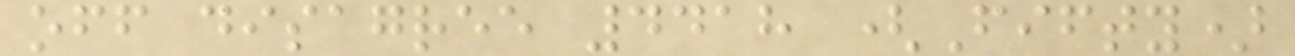off disagree 4418 (Fifty)
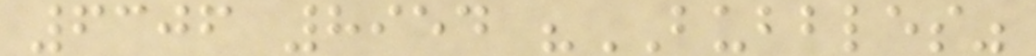6306 8954 "BUBBLES"
